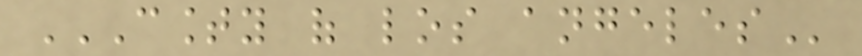COUNTY OF LOS ANGELES
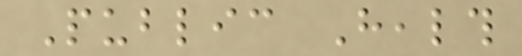Public Health
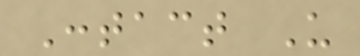Contact Us
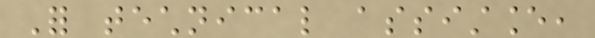For technical assistance,
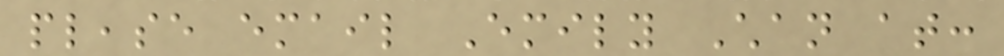please email Emily Chan at:
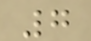7
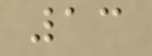13
